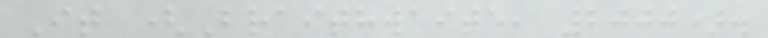It (Braithwaite, 2000).
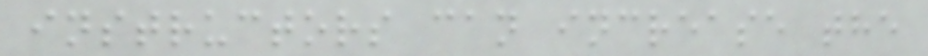instructors can increase the
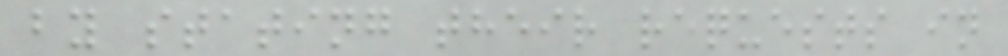by stating their requests in
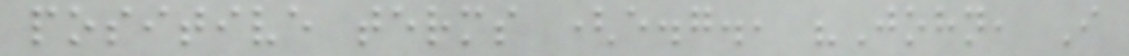positive terms (e.g., "John, I
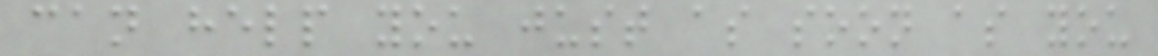can help you just as soon as you
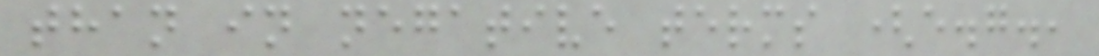than in negative terms (e.g.,
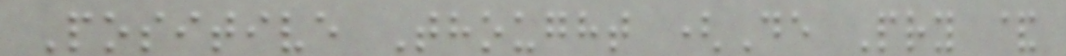Positive Thought (De Pry &
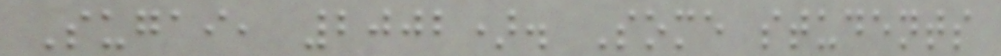Sugai, 2002). Some students
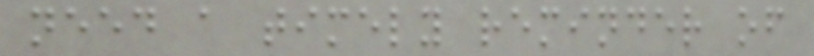need a timely reminder of
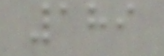189
